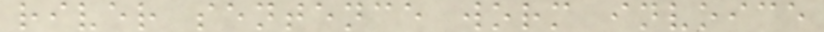river sentence worm invoice
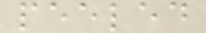peeled
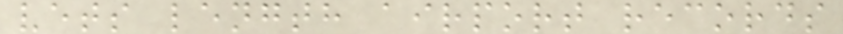vets length airport records
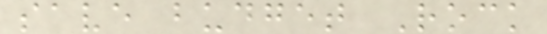save budget Rock
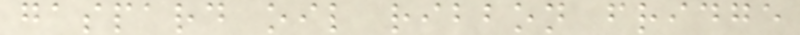gaspard oil ribbon fridge
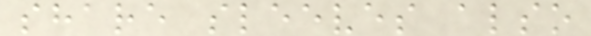share sleeves also
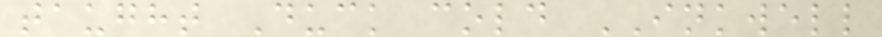taught Duck cold INKWELL
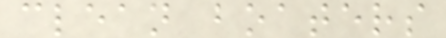clean boaters
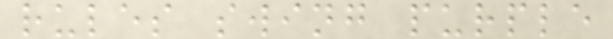rules swing purple
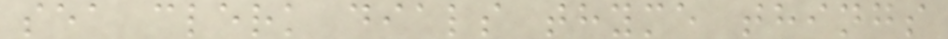sea clerk dials thyme things
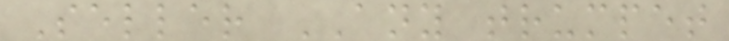Seller ANY trumpet
